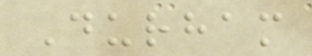Durham
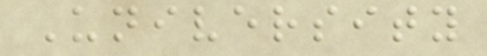University
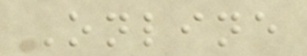Online
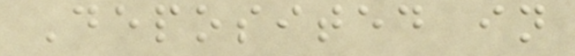Deposited in
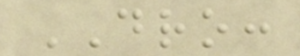DRO:
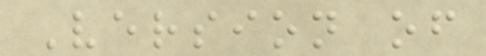Version of
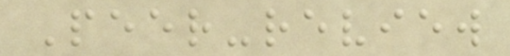Peer-review
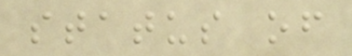status of
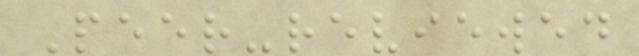Peer-reviewed
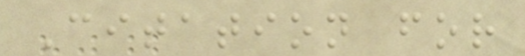Citation for
